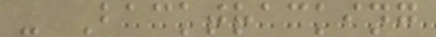- Backtracking
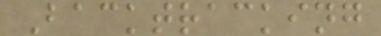Backtracking
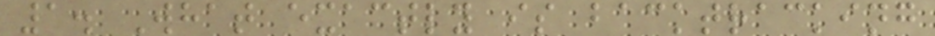1. What exactly is backtracking
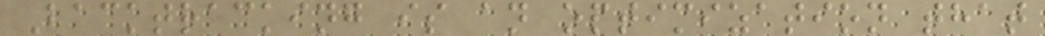Backtracking is an optimization that
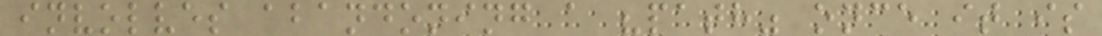involves abandoning a "path" once it is
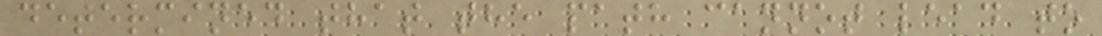determined that the path cannot lead to
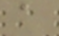a
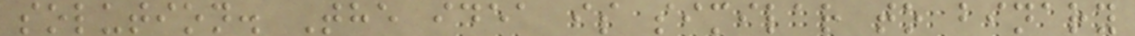solution. The idea is similar to binary
